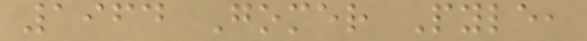1964 Gomer Pyle,
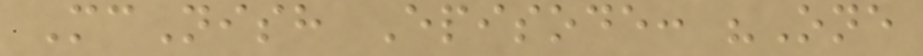McNish Episode: "One
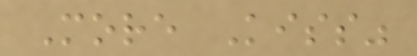More Kiss"
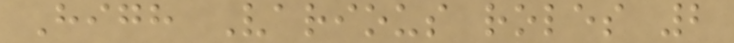High Various roles 2
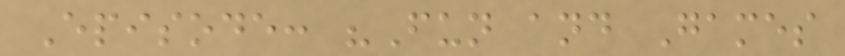Episode: "Fun and Games
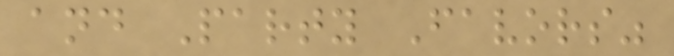and Party Favors"
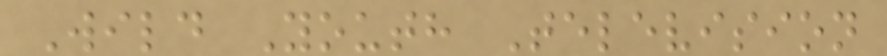Wild Youth Television
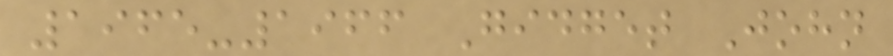1965-1966 Gidget John
